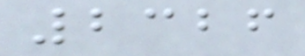2326
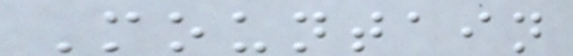Mountain
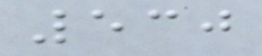530
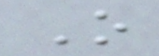O
